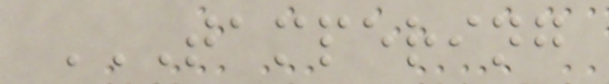TAMPERING
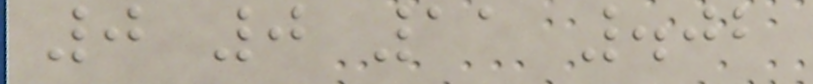0 0 11 .02
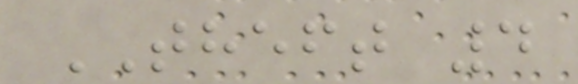THEFT 4
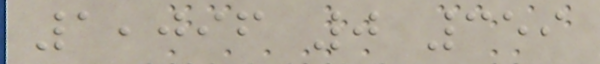1,096 0 359
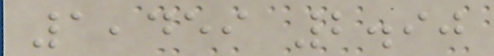1,459 2.90
